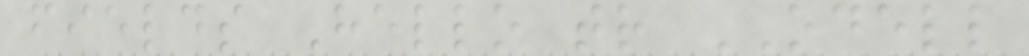fields Hello tr ODELL
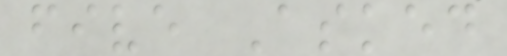five Asked
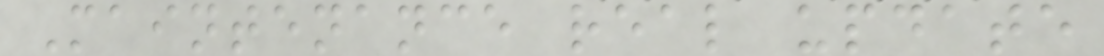Maintenance real update
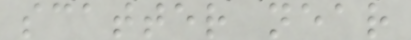scatter near
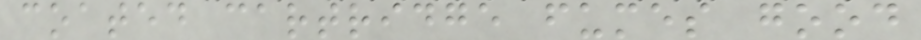coated cartridge fumes good
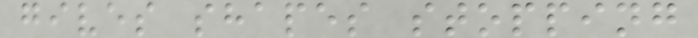gives shapes stopping
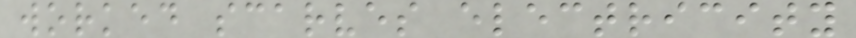worked scarves electricity
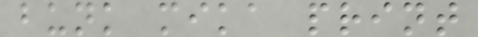bunk mika print
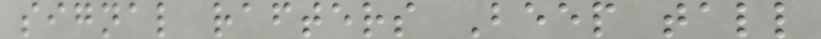signal rafters Beep tall
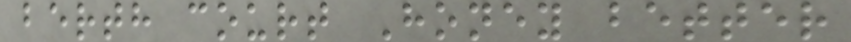berth court Honey better
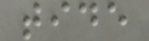tide
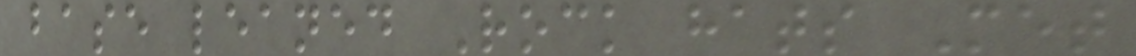base leaned Rock hats Met
